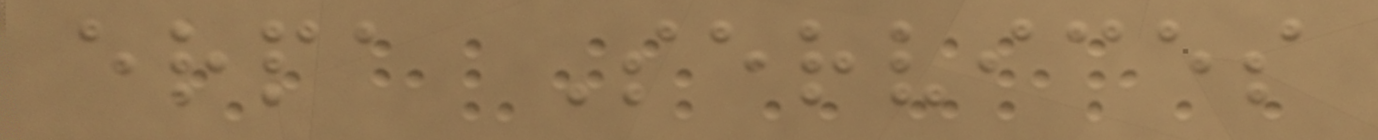erpa Services
